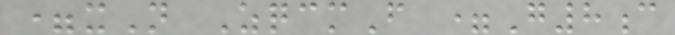=xN ZqcmF =G8c
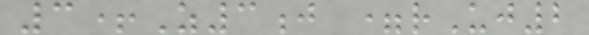3+Z3j =rUj2
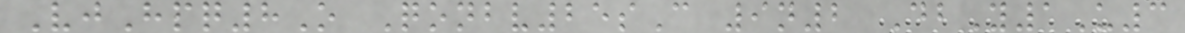VjHpq8O Qonbv25sC 9n2 DbY1U3
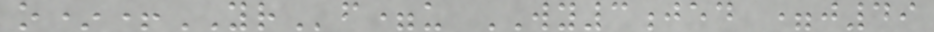o*+YRf=u WY3jed =j49
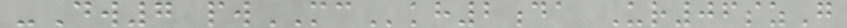-Dw7 pwMCkh2da Ur06szG
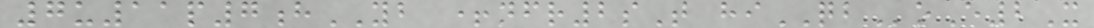7u11p7hYB +nfr2sT hiQBoE2X
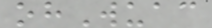ohWuac
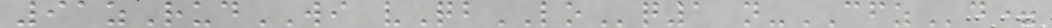91zRudWI vQbLOq1 n-CFZd=
